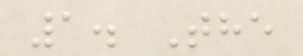1. The
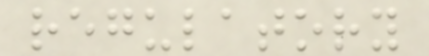regulatory
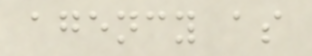agency as
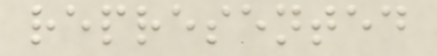represented
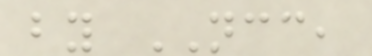by NCC,
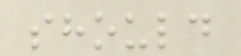should
